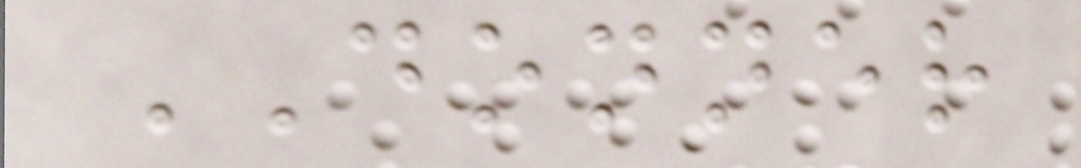DONNER
